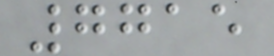7715
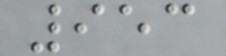953
